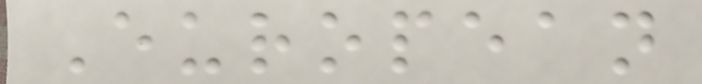European
